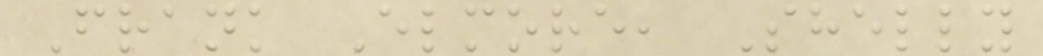Frank Elmore, Shelly
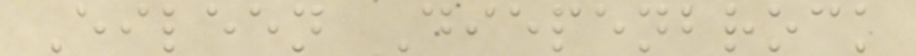Eileen Diepenbrock
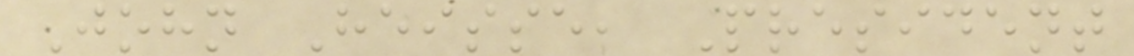John Heisse, President
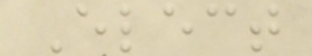Elect
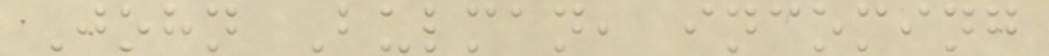John Bulman, incoming
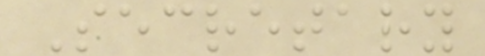Secretary
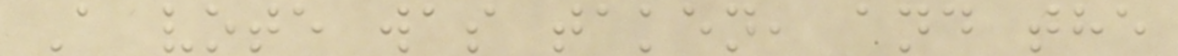A vote was taken, and the
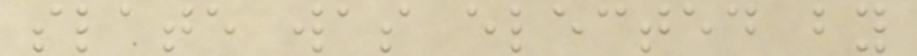slate was elected by
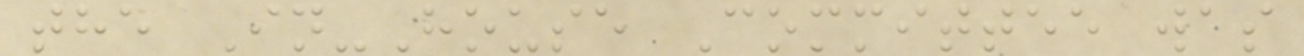the In-House Committee was
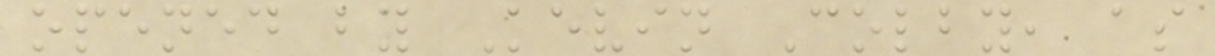opened by Kevin Colby, as
